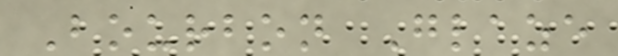Bourbon Glaze
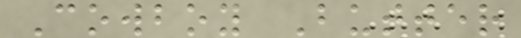Cowboy Butter
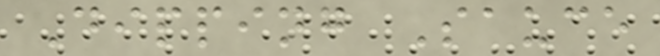Dipping Sauce
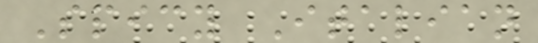Spicy Italian
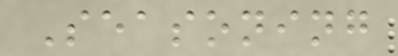Seasoning
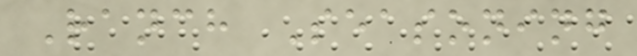Ranch Seasoning
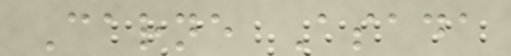Carne Asada
